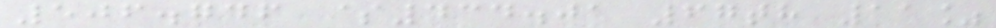506.746 $434.01 67th 11%
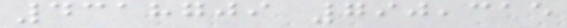4318709 790,315
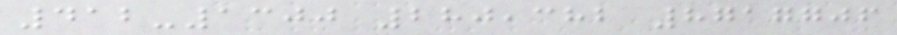412-1300 280,382 8717706
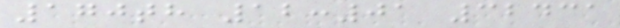170th 12:01 32431
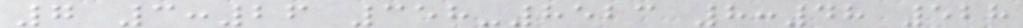7 3:26 358-8523 8:48 528
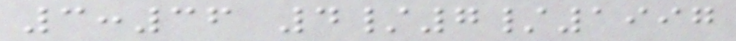3:36 4/7/1997
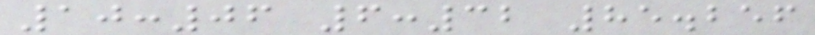10:06 6:32 85.256
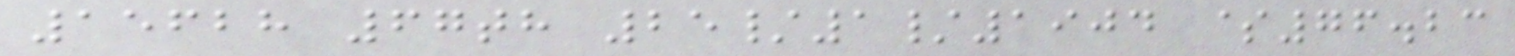15628 67th 25/1/1904 $76.23
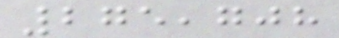275,708
